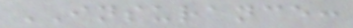INSURANCE:
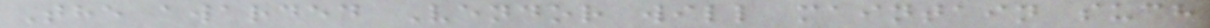The awarded Vendor will maintain such
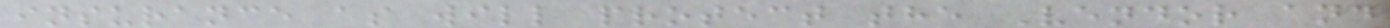insurance as will protect the Vendor and
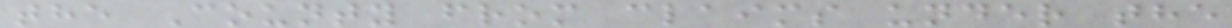the County from claims under the
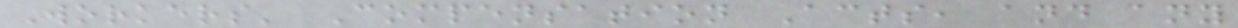Workers' Compensation Acts, and any
